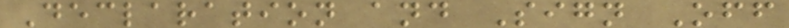Declaration and Sign Off
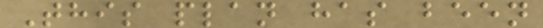This plan has been
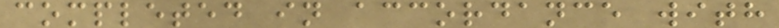completed in accordance with
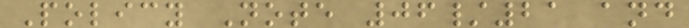Policy Note 06/21 and
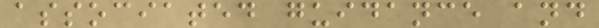associated guidance and
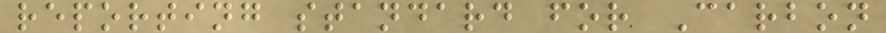reporting standard for Carbon
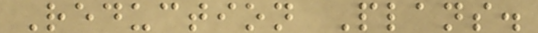Reduction Plans.
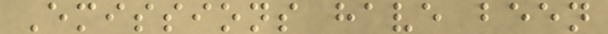Emissions have been
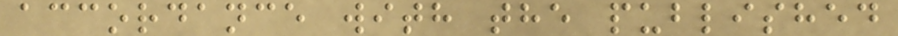accordance with the published
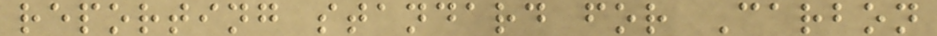reporting standard for Carbon
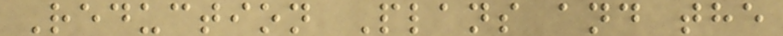Reduction Plans and the
